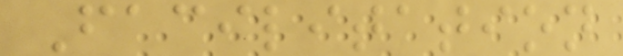Facilitation
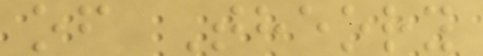of Theory
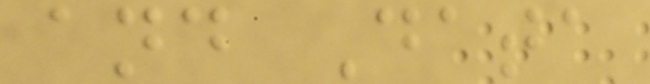and Data
